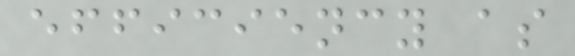efficiency as
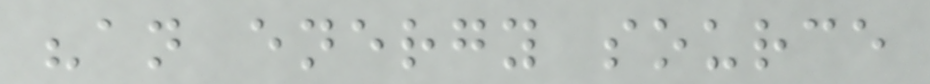"an energy source
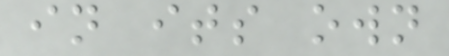in its own
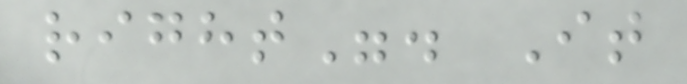right". It
